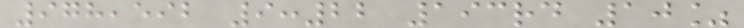978,592 9:22 193rd 10%
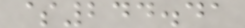$244.41
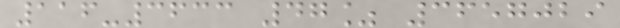116-3633 47% 3657029
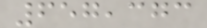657,373
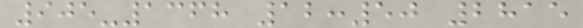905-1368 12:50 2815
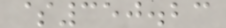$350.23
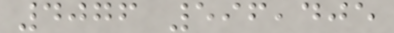4076 596,405
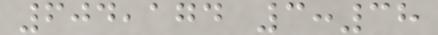604,174 3:38
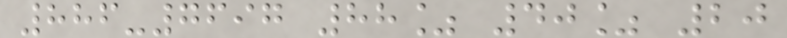886-7697 88% 40% 20
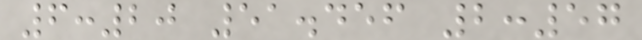6:20 51.456 2:57
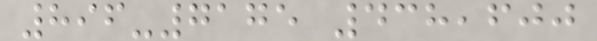896-7175 438,600
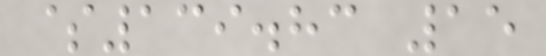$139.83 15
